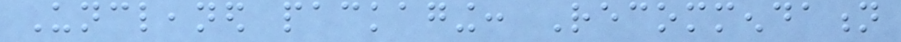Uncleaned packaging: Recommendation
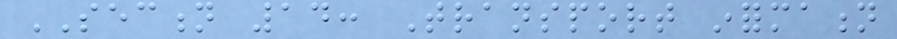SECTION 14: Transport information
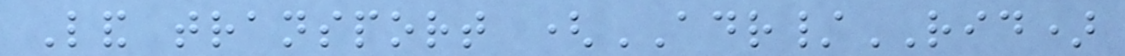Land transport (ADR/RID)
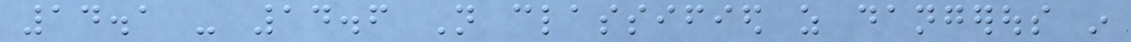14.1 - 14.6 Not classified as dangerous in
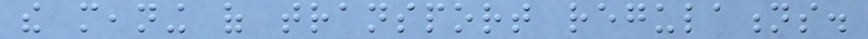the meaning of transport regulations.
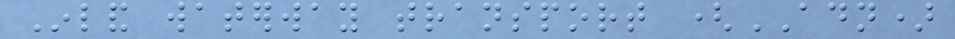Inland waterway transport (ADN)
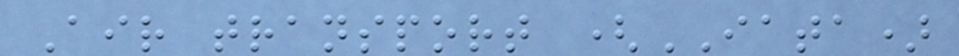Air transport (IATA)
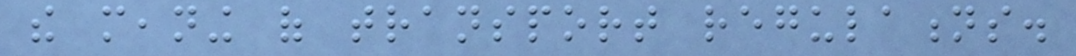the meaning of transport regulations.
